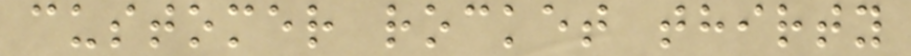customer rocket thirty
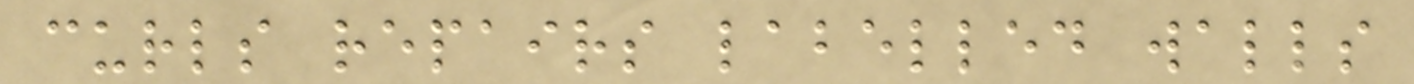curls repairs labelled walls
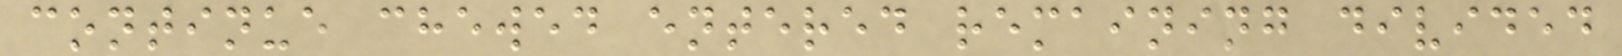continue chewed entered remaining divided
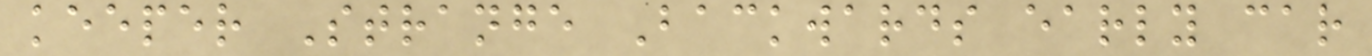keeper Strange Backwards early car
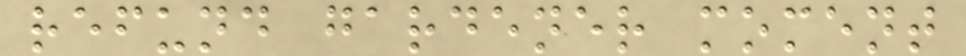refund gardener moment
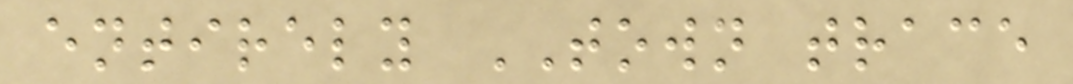entirely TOWN trace
